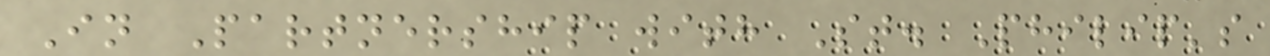In Partnership with St. Philip's
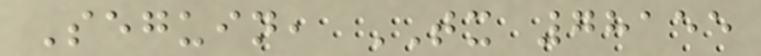Seguin, TX 78155
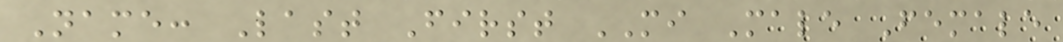Name: Last First MI Male Female
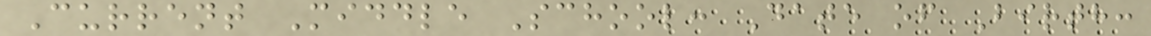Current Middle School: Date of Birth:
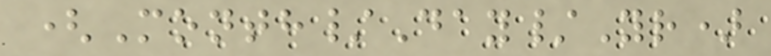(Month/Day/Yr)
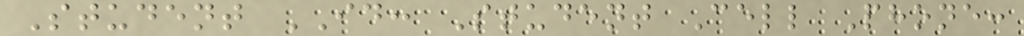Student ID: Student Cell Phone:
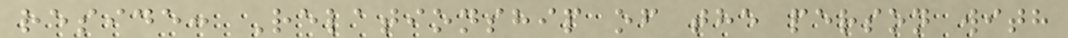reside: Relationship of the person with
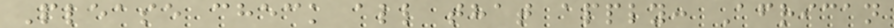Please check all that apply: African
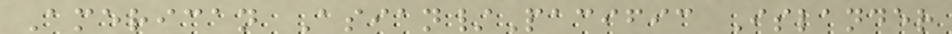American Asian/Pacific Islander
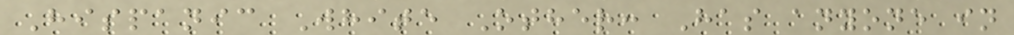Hispanic White Other: Has anyone in
